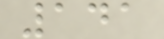141
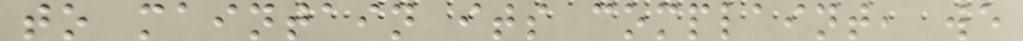to maintain its complaint, we
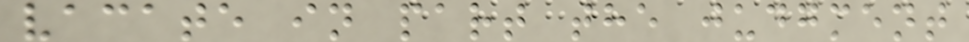vacate in part the judgment
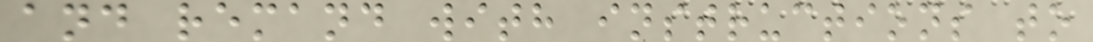and remand with instructions to
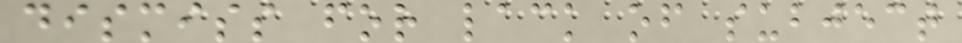dismiss for lack of subject
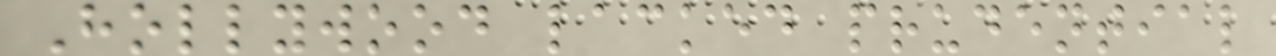Hollywood lacked prudential
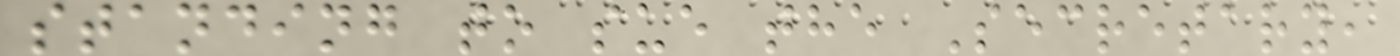standing to sue the Secretary,
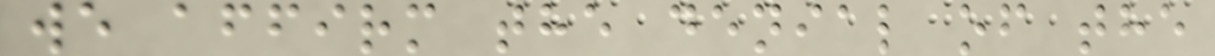we affirm the denial of the
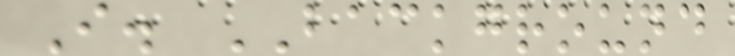I. BACKGROUND
